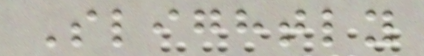Slightly
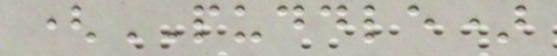(PUDDLE)
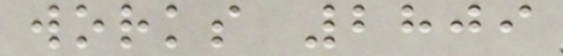works 2809
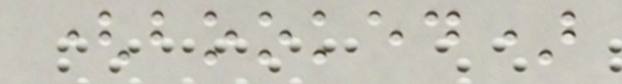(booked)
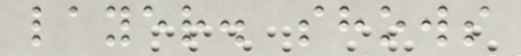layer. shows
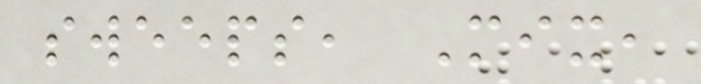sweeps, Mix,
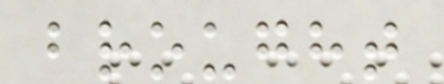brought
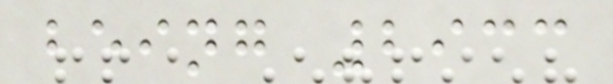being 2933
